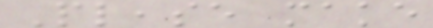Please make
